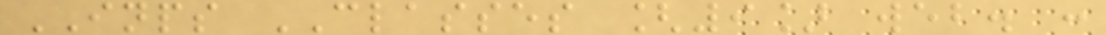INPS CLASSES [9] web. :
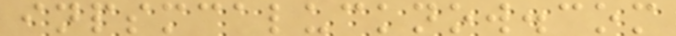inpsmcalucknow.com
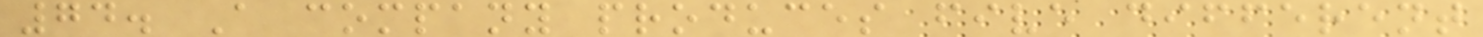74. A company produces five different
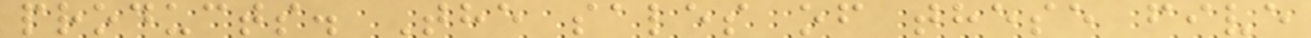products. The sales of these five
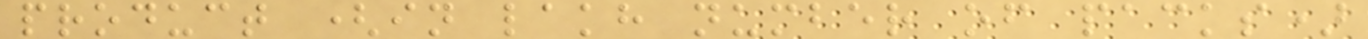product (in lakh number of packs)
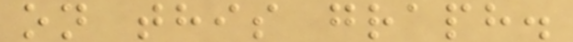on this graph.
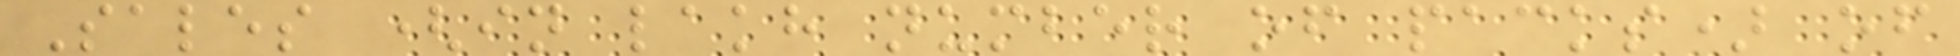Sales (in lakh number of packs) of
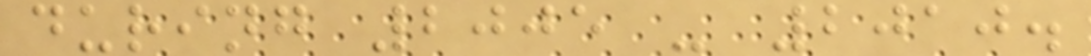during 2005 - 2010.
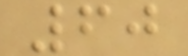60
